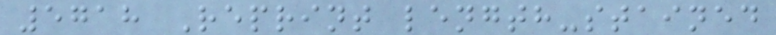5718 Reprint length-stained
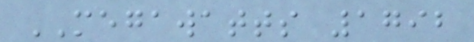MEGAWATTS 1792
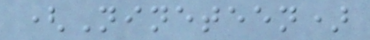(Nineteen)
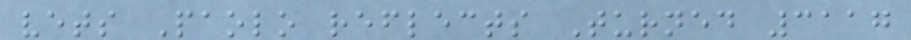vets Paolo reflects Turned 3117
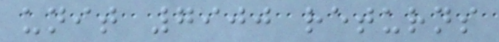unit 7900 returns
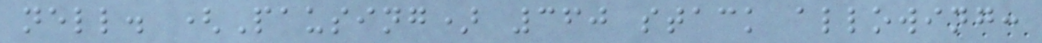nell. (Pausing) 360 stack allowing:
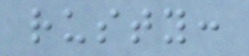rusty:
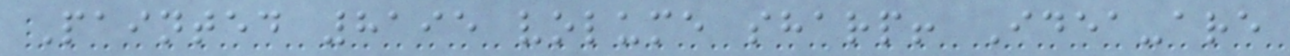Painted 8195 volume sharp! Idea-are
